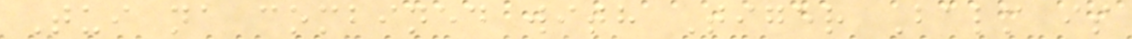Tui na combined with Tiger Balm is
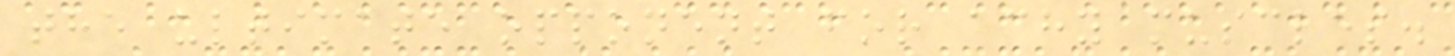the ultimate opponent for achy muscles.
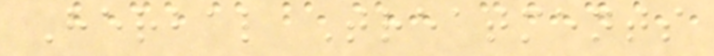Herbal Treatments
